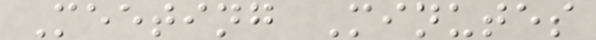Meeting Minutes
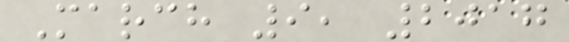March 9, 2017
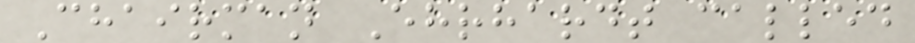Chairman Ehrhardt called
